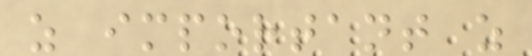as important as
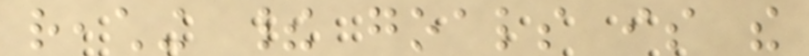reaching their goals is the
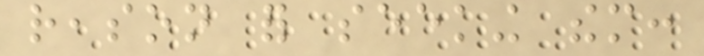reason for seeking them:
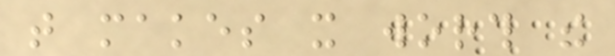that makes it worth the
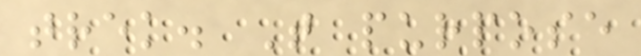trek. That purpose
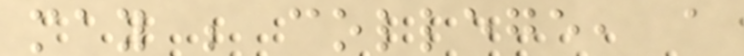may be college, a
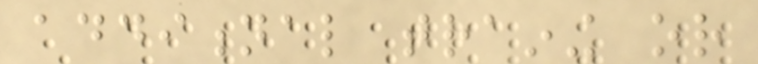additional training or
